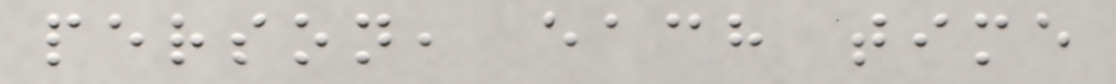person, each time
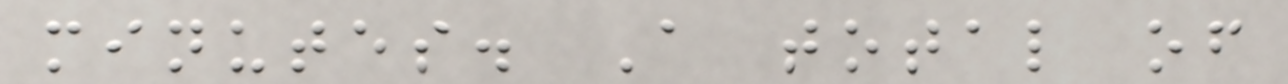minutes. A total of
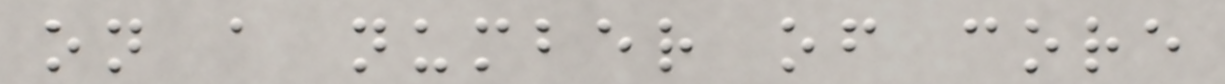on a number of core
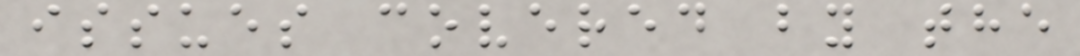issues covered by the
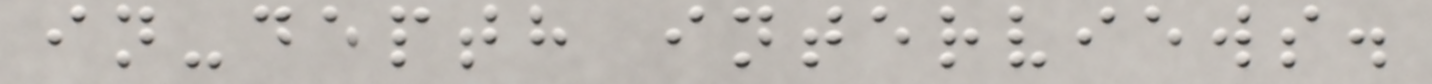in-depth interviews.
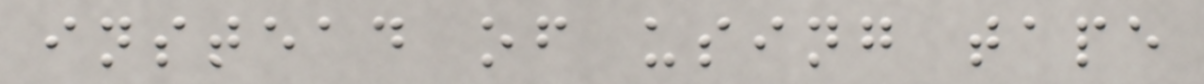instead of using tape
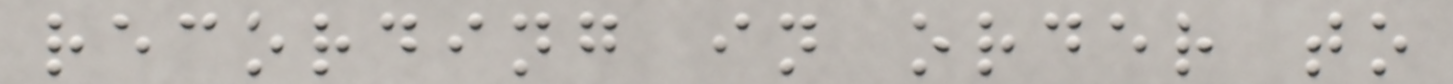recording in order to
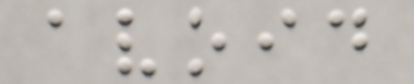avoid
